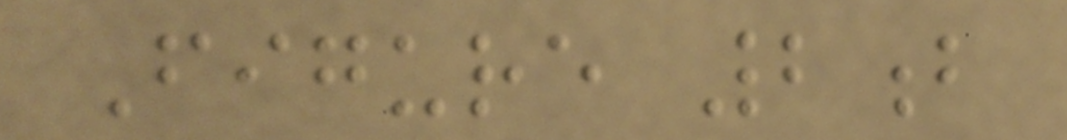Figure 2b
